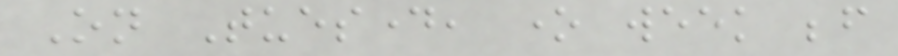On Tuesday, one week before
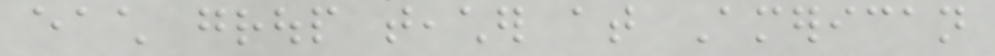each group teacher at American
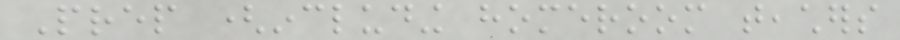Prep (including homeroom teachers
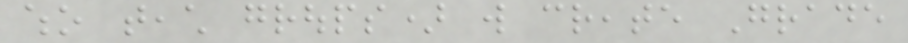who teach groups) will create Grade
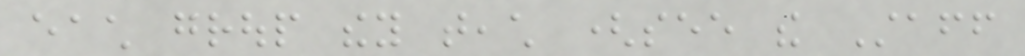each group they teach (see the Staff
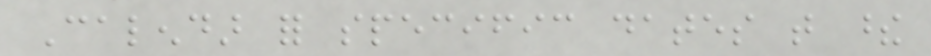Calendar for specific dates that these
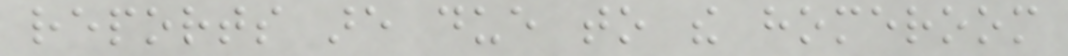reports are due to the homeroom
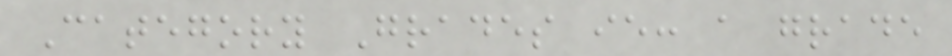Category Grades ie: a grade
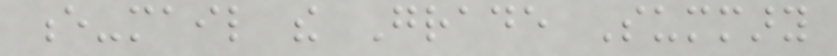e-mail the Grade Summary
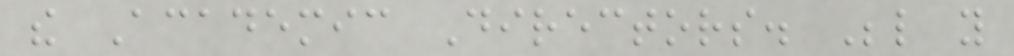the Academic Directors. Below you
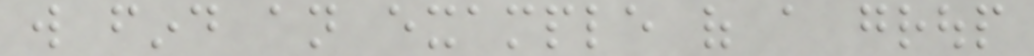will find an example of a group
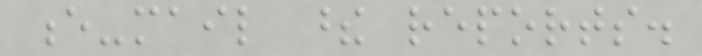e-mail these reports.
